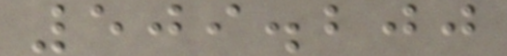509.200
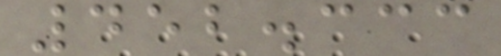452.333
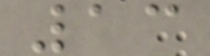13
